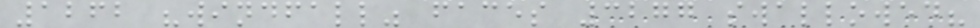1262 "windfall" faces 3277 swallowed?
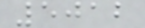5012
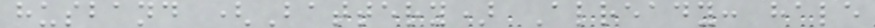husband (Battery) Already: hale
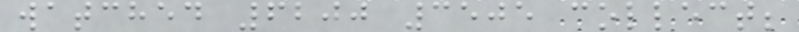watched 6200 3505 collect;
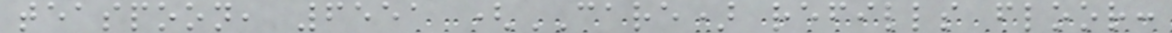teaspoon, 6551 (CARE) refills floor:
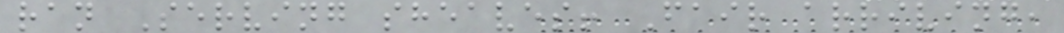ran Serving sheaves! Fair arriving,
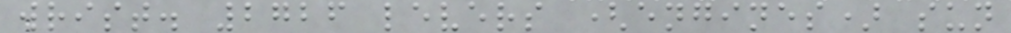wrist. 2726 levers (engines) sun
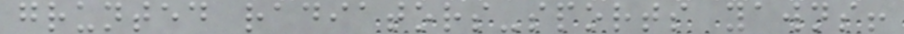grunted radiators-sports yawns!
